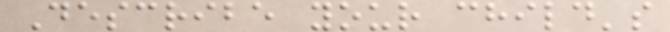Describe your child's
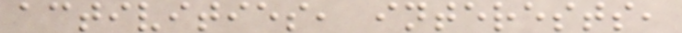activities, interests,
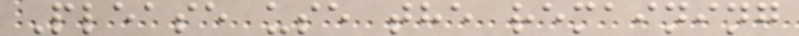Please use the remaining
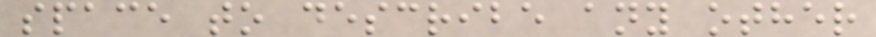space to describe any other
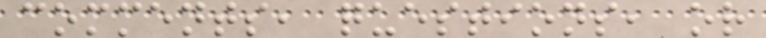comments, questions, or
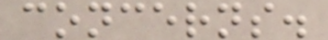concerns.
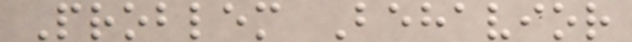Problem Behavior
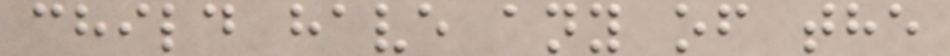child have any of the
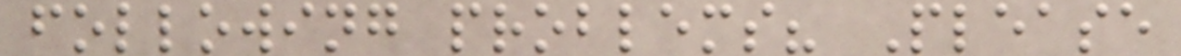following problems? Please
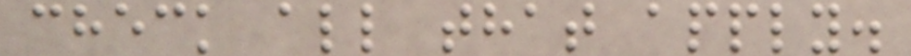check all that apply.
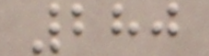280
